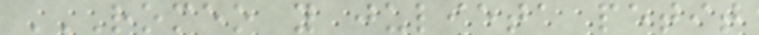ROMEO Y JULIETA PETIT
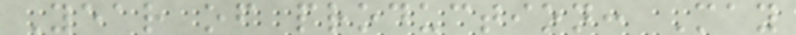Year of production: May
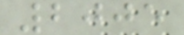2005
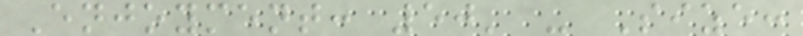Enjoyment: 50' - Size:
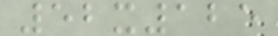52x125
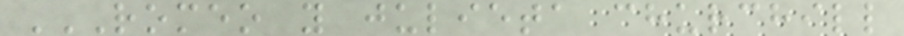ROMEO Y JULIETA CHURCHILL
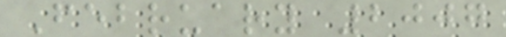February 2007
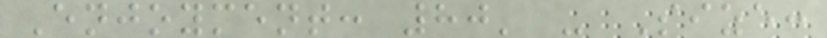Enjoyment: 80' - Size:
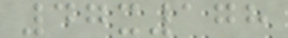47x178
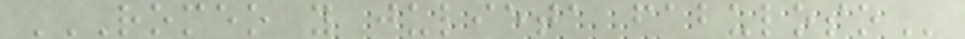ROMEO Y JULIETA FABULOSO
